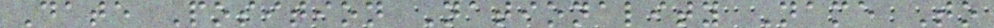Date Position Nationality Name To
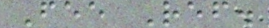Fee Ref.
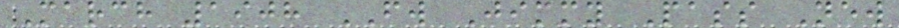March 1908 FW Jimmy Pass New
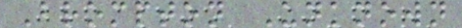Brompton Unknown
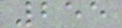255
